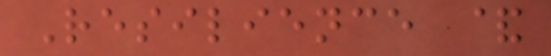Resilience &
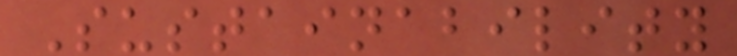Sustainability
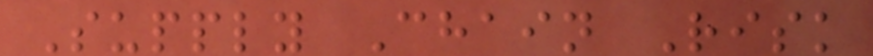Supply Chain Risk
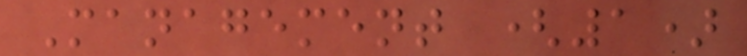Management (1)
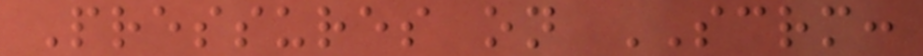Pressures on SCRM:
